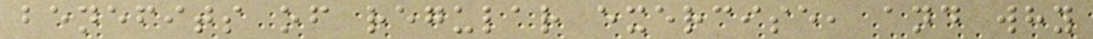benefits of regular exercise, and why
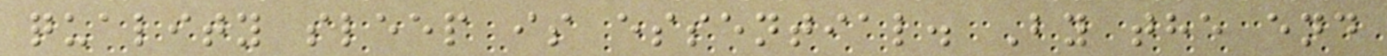quality sleep is essential. By the end
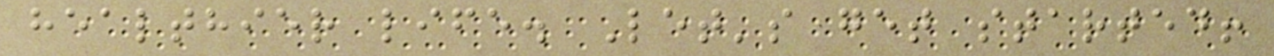healthier life. Let's get started!
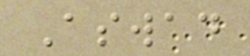Aswad
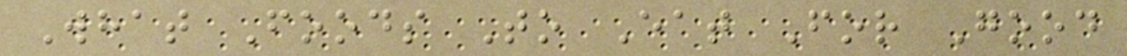What Foods To Eat For Good
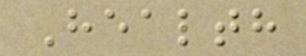Health
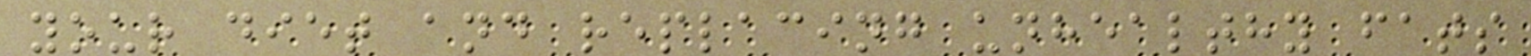your diet and replacing unhealthy fats
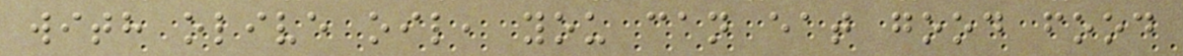with olive oil, you can eat good food
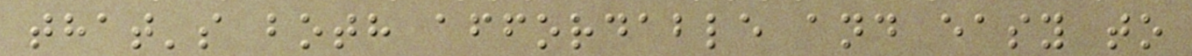that's both affordable and easy to
